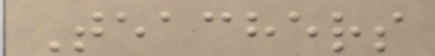Teachers
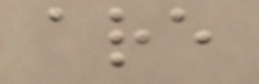are
